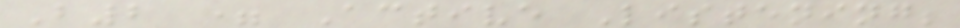B2 = Active Listening;
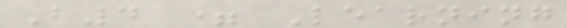B4 = Learning
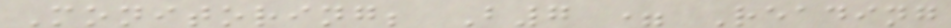Monitoring; B7 = Reading
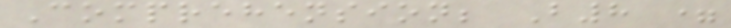Comprehension; B8 =
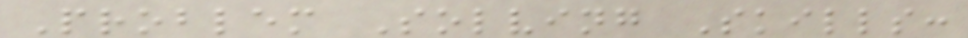Problem Solving Skills:
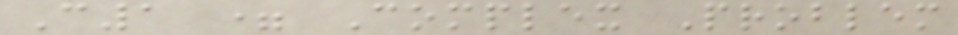C1 = Complex Problem
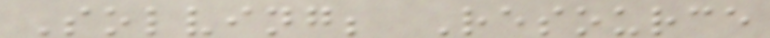Solving; Resource
